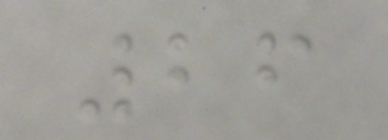26
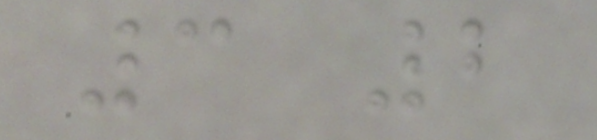3 2
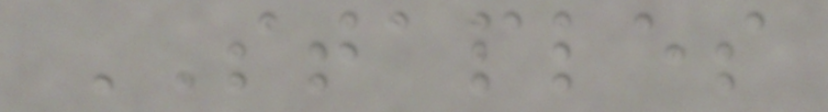STAPLES
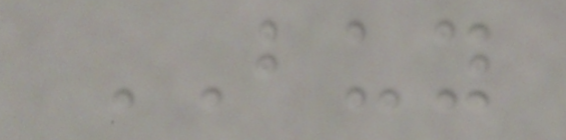BUY
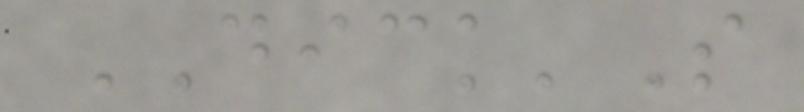DICK'S
